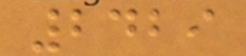2429
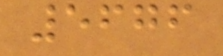5676
